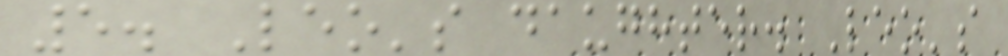5. Leo's daughter. Leo's
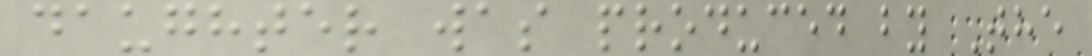daughter was produced by The
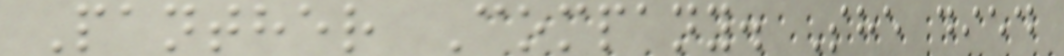Panther Company. She died
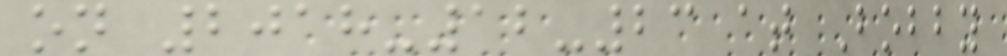on 2018-12-23 at Bobby
